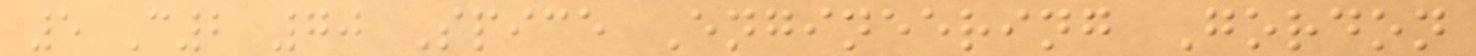5 C2 70 Spice Engineering Gordon
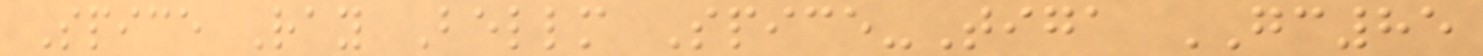Spice Ray Bellm Spice-Tiga GC85
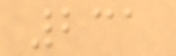231
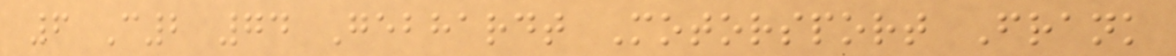6 C2 74 Gebhardt Motorsport Frank
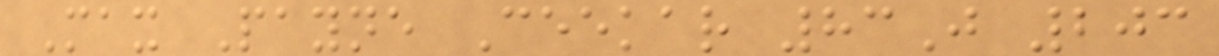Max Payne Ceekar 83J 203
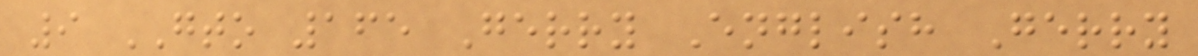9 GTO 165 Gerry English Gerry
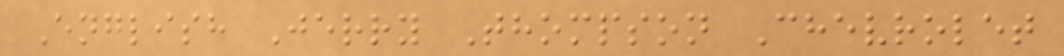English Jerry Thompson Chevrolet
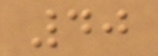40
